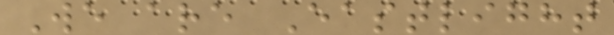We are Eastlight
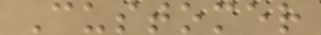Customer
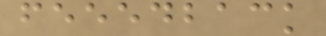feeedback
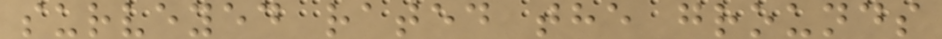surveyed rated the grounds
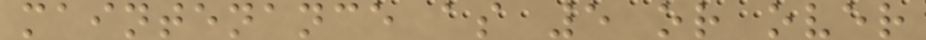maintenance as 5 or over
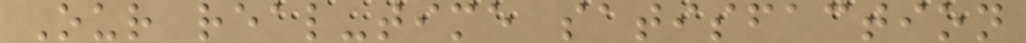Our real-time satisfaction
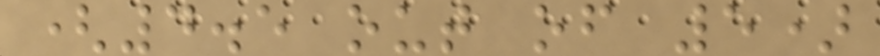(4.5 out of 5)
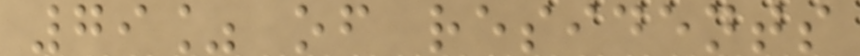79% of residents
